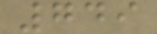749
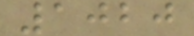1020
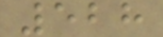528
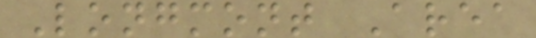Longmont Area
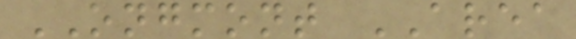ONGMONT AREA
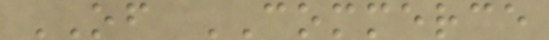OF COMMERCE
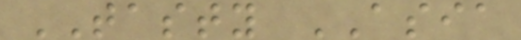TASTY ASIA
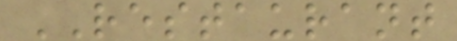RESTAURANT
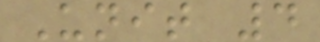Unit 4
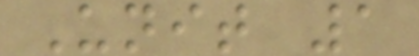Unit 1
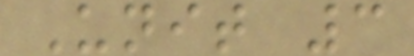Unit 3
